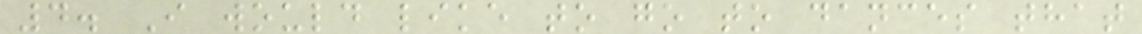4. I would like to go to dances that
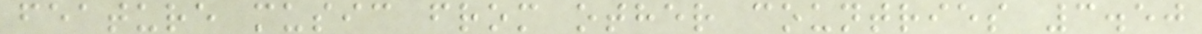feature music from other countries 3.50
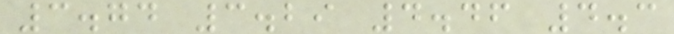3.74 3.29 4.46 4.3
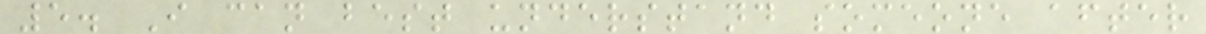5. I can best understand someone after
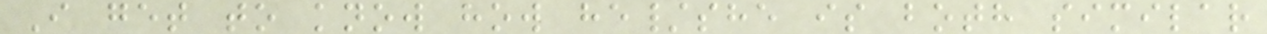I get to know how he/she is both similar
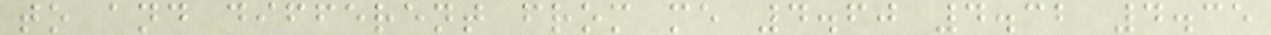to and different from me 4.60 4.32 4.35
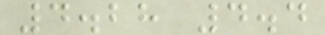4.28 4.4
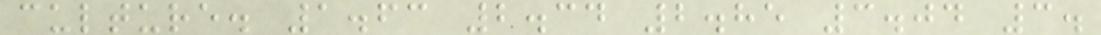culture. 1.63 2.34 2.85 3.04 3.
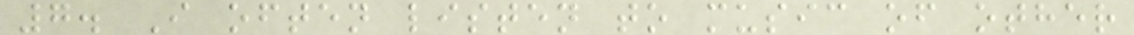7. I often listen to music of other
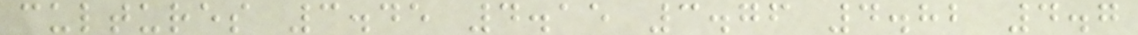cultures 3.45 4.15 3.76 4.82 4.7
